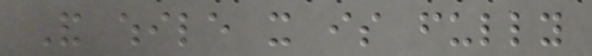And while it is fully
